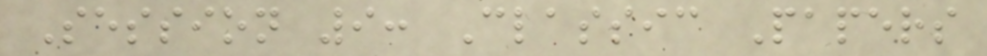Session 9: Classic Papers
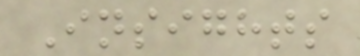Insights
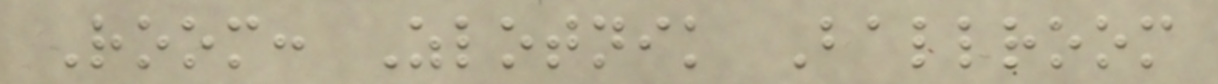Room: Zlotnik Ballroom
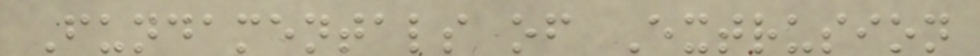Fundamentals of Extrusion
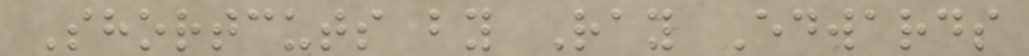Shortcuts by Ray Edwards
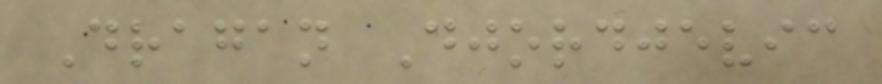Dragan Djordjevic
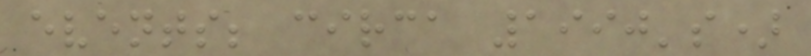events; circa 1990's)
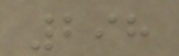298
